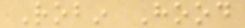Robin Hood
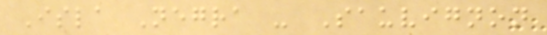Isla Negra - Sauvignon
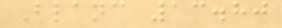Blanc 13.80
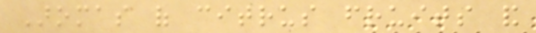Aromas of citrus fruits and
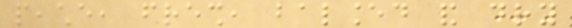peache, fresh, balanced and dry
